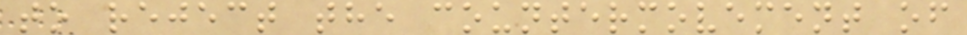to reject the countermovement of
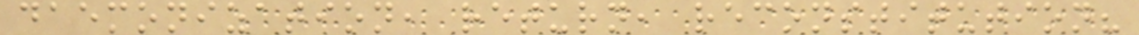daemonization, return, reconstitution?
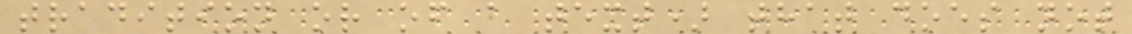tradition or of a text) that does not
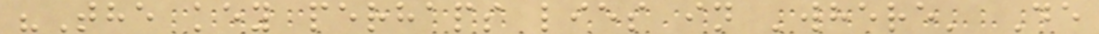"The key perhaps lies in 'where' De
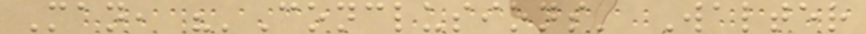Man, "'Conclusions' Walter
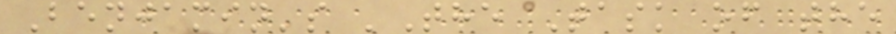Benjamin's 'The Task of the
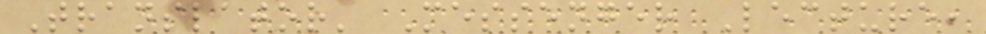Translator' Messenger Lecture,
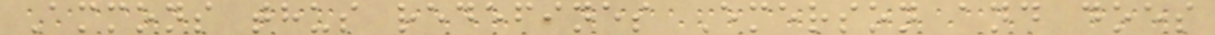Ammons thus redefines Emerson and does
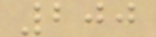200
